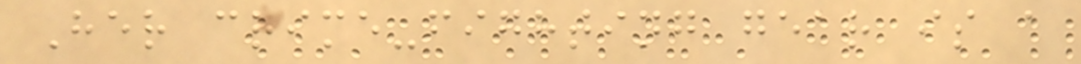Her crime-fighting gear is a
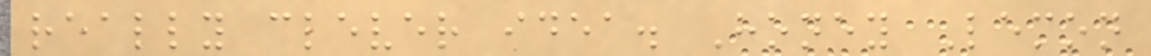really clever idea. Honey Lemon
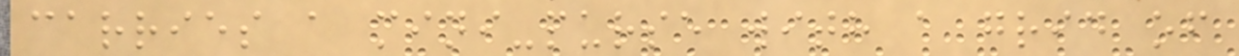carries a mini-purse with a grid of
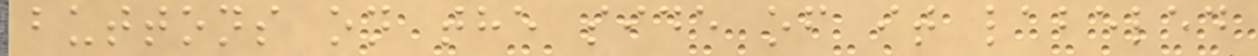buttons on the side of it labeled
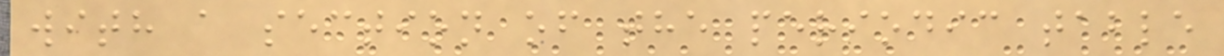with a section of the periodic table
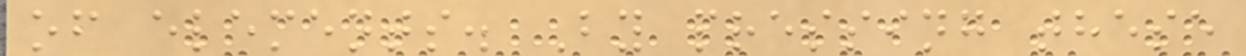of elements. By pressing these
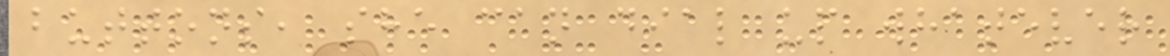buttons, she can dial up whatever
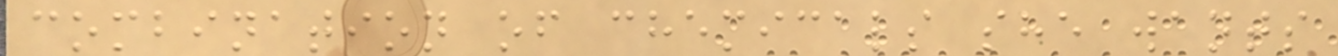combination of chemicals she wants
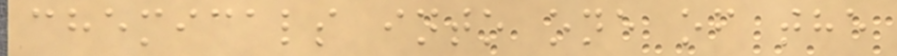chemicals into one of the
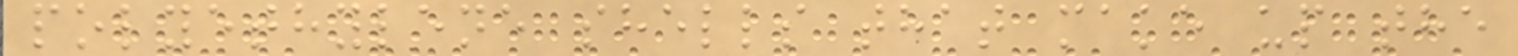polyethylene shells that make up the
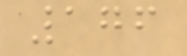176
